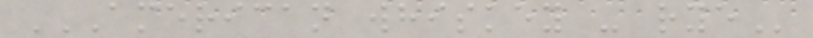AMERICAN WHISKEY - RYE
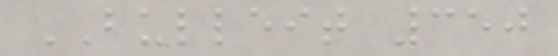BULLEIT 350
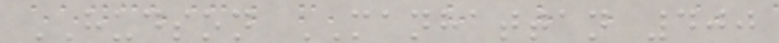HUDSON MANHATTAN 400
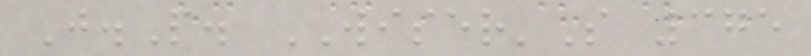J.P. WISER'S 375
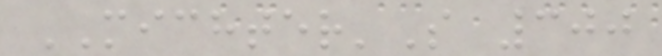MICHTER'S 300
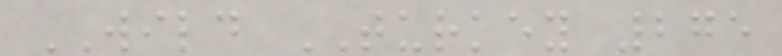WILD TURKEY 275
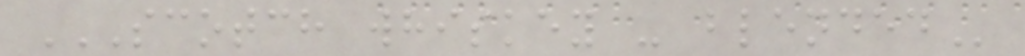SCOTCH WHISKEY - BLENDED
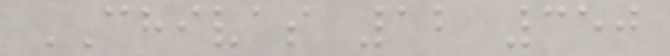CHIVAS 12 350
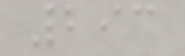293
